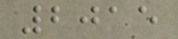2015
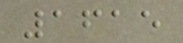1615
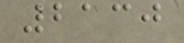2130
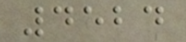4524
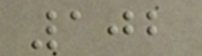102
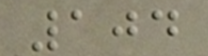104
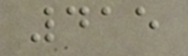415
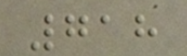718
